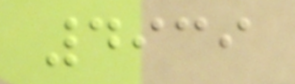4939
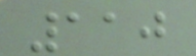110
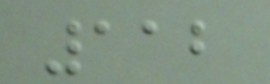112
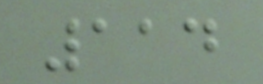114
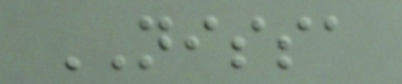NISSA
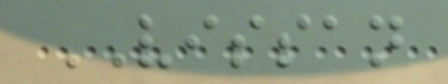VISSAN
